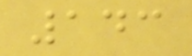143
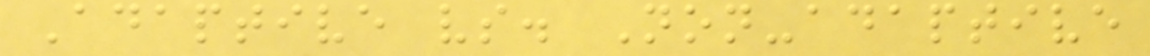Adaptive vs. Non-adaptive
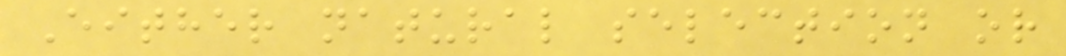Either natural selection or
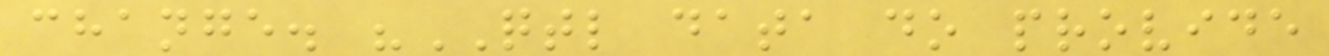change. "QTL data do provide
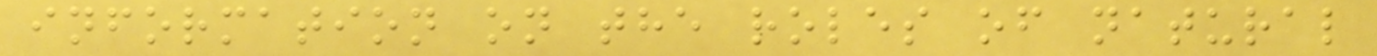information on the roles of natural
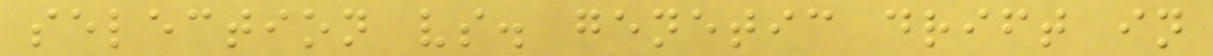selection vs. genetic drift in
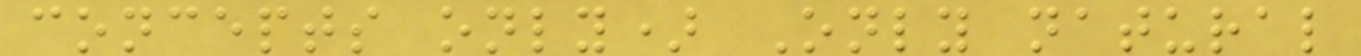concepts only) Only natural
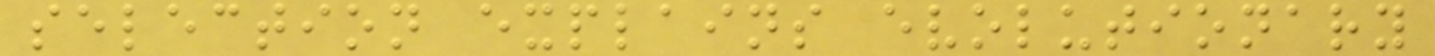selection explains evolutionary
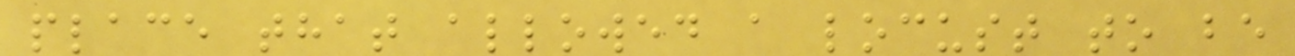place that allowed a locust to be
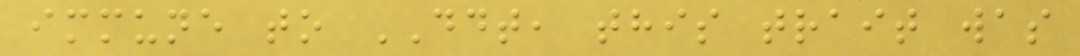immune to DDT, this trait was
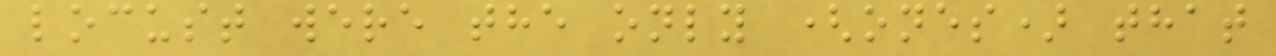locust were the only (ones) that
